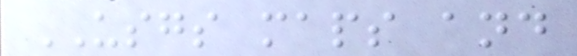USGS maps and
